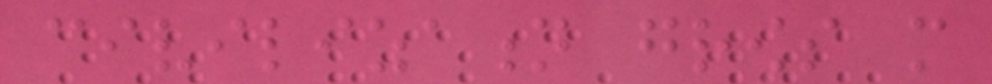civilization grows more
